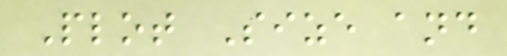Plot Size and
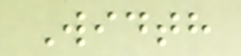Width
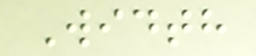Width
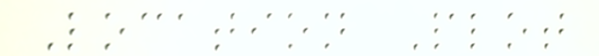Location Plot
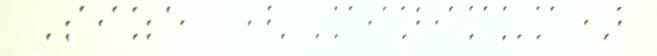Size (Minimum)
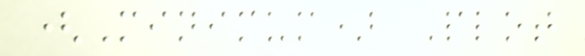(Minimum) Plot
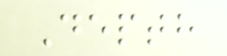Depth
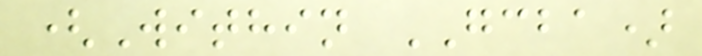(Within GCBA)
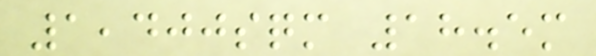1,400sqm 18.5m
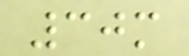30m
